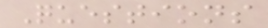Questions
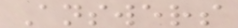Answers
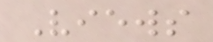Views
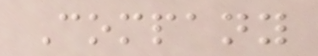Company
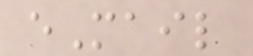eMail
